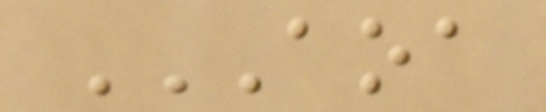AOA
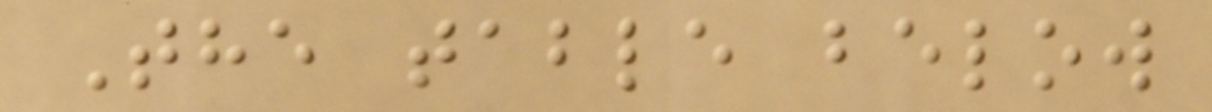The table below
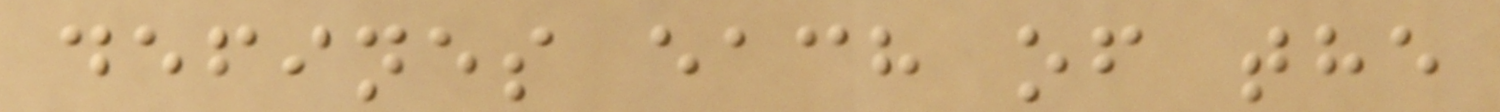defines each of the
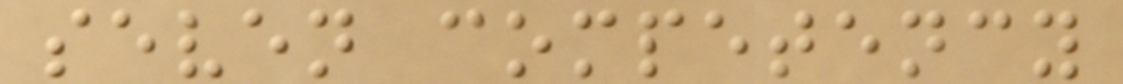seven competency
